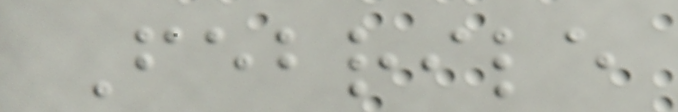Febrile
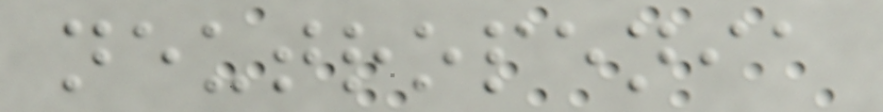neutropenia
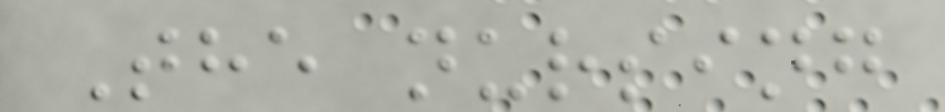The nursing
